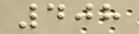408
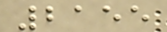2155
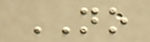NO
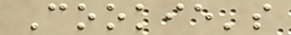Cookie's
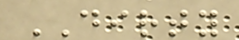DIRTY
